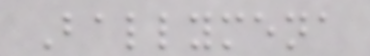Ballymena
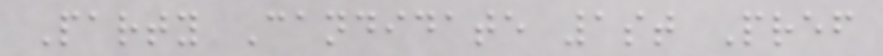Party Candidate 1st Pref
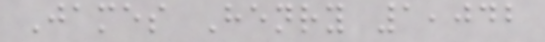James Henry 1,042
